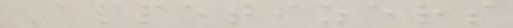Appetizers
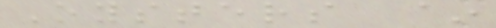Oysters ~
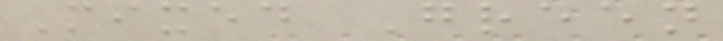Mixed Green
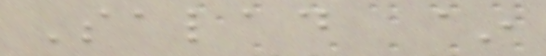Salad ~
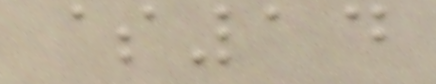$14
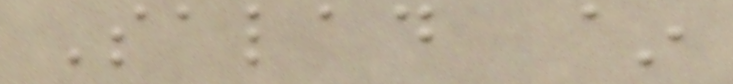Salad ~
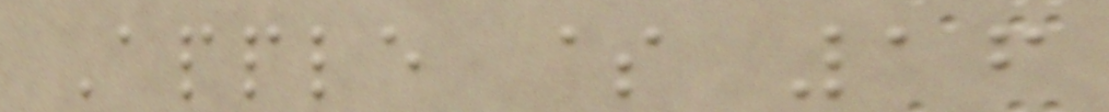Apple $ 16
